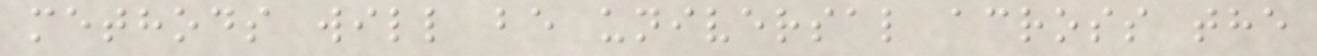methods will be universal across the
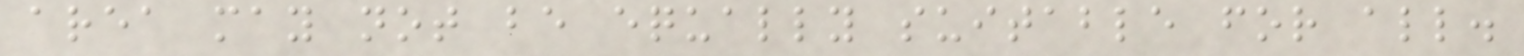area may not be equally suitable for all.
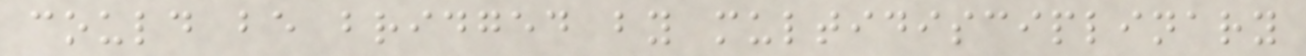could be bridged by multidisciplinary
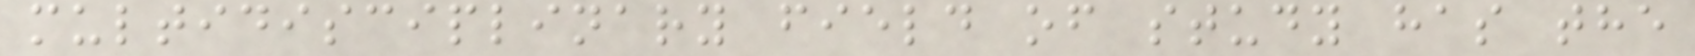multidisciplinary field of study has the
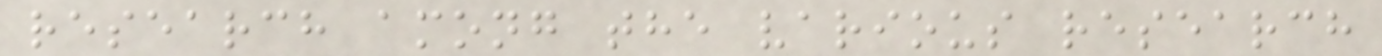research among the various research
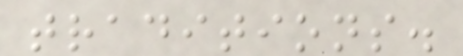traditions.
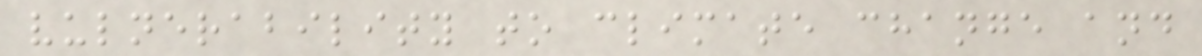vulnerability to climate change and
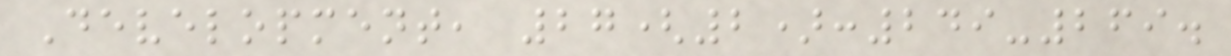Development, 27(2):249-269.
